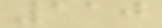110
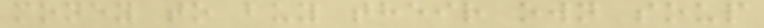money to buy their own soup
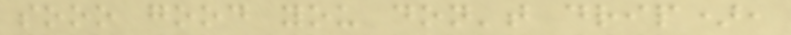sooo good you don't drip),
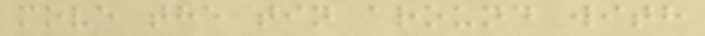move the tin around with
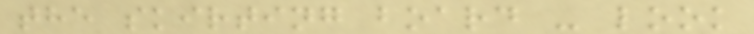the skirting board - look
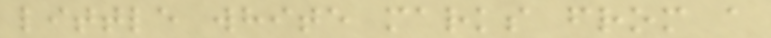little white marks from a
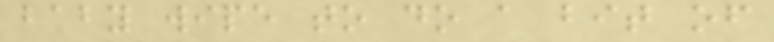baby wipe to do a bit of
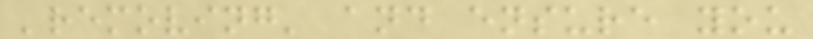'removing' and ensure you
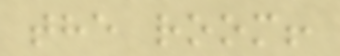the room!
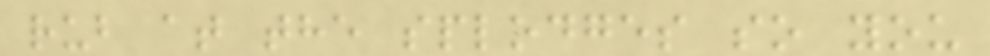rub at the splodges so you
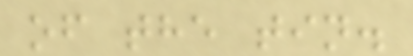of the tin.
